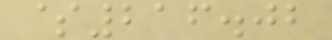$216.02
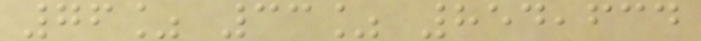76% 33% 854,634
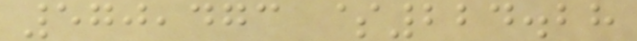570,473 $224.28
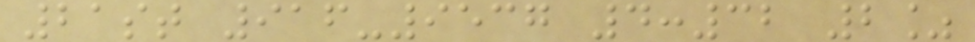21st 916-9537 4:32 2%
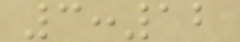3:12
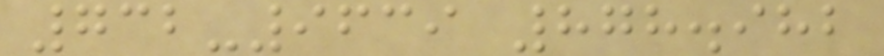732-9639 878.982
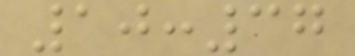10:37
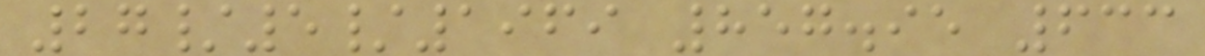27/5/1969 857.95 633
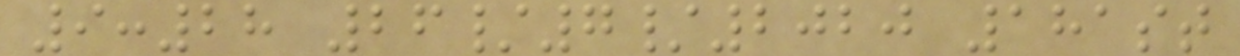9:28 26/7/2020 181st
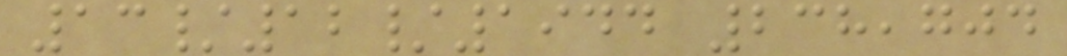13/12/1944 238,704
